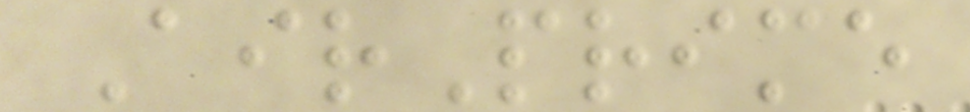AirPrime
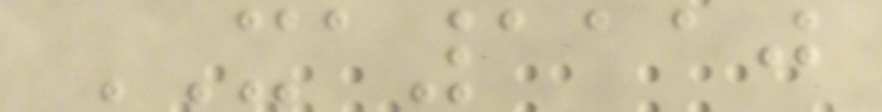XA1110
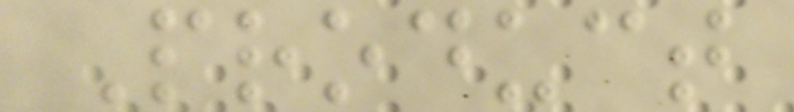Product
